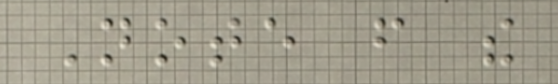Note from the
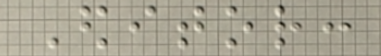Editor:
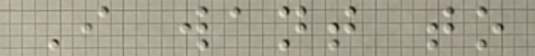I want to
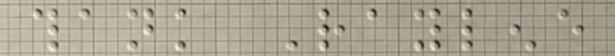thank Raylene
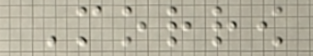Morrow
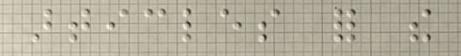articles for the
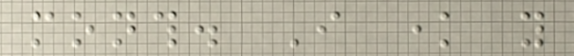month. I know you
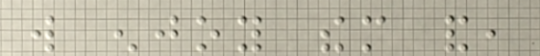will enjoy them and,
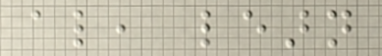also, learn
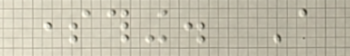something. A
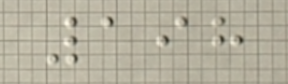198
